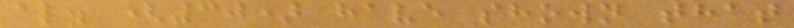al. (30) have shown that
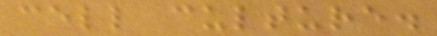cell culture.
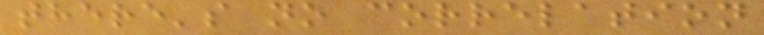there's no correlation
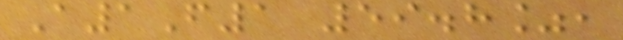A1F1 59.8%,
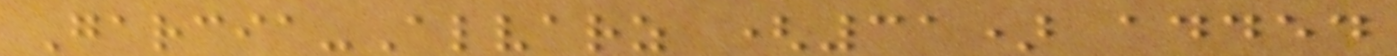Garcia-Alvarz (31) added
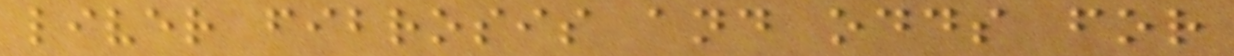liver fibrosis and odds for
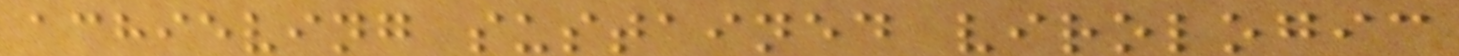achieving sustained virologic
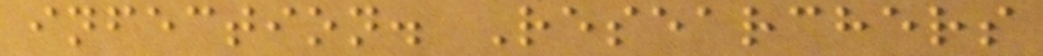infection. Researchers
